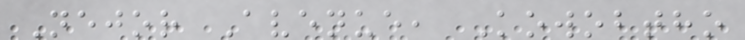Nejor Avenue, Kowobtho
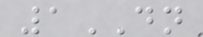1DN
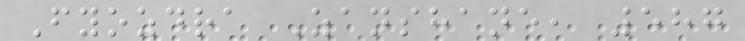Fyozdra Zanshane, 587
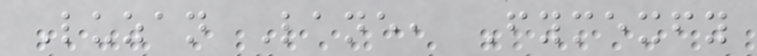Luzan Lane, Fymexfy
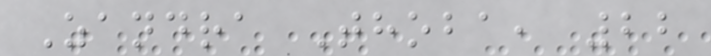Zandra Thoba, 22
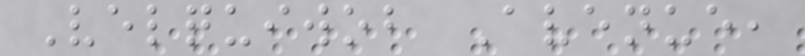Velquiwob Avenue,
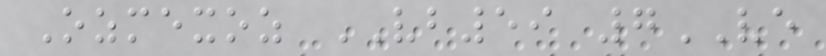Ozmexoz VB59 7VE
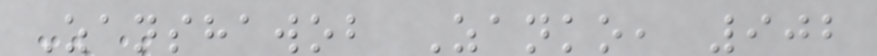Zanshawob Zanko, 902
